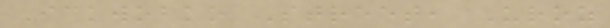Ickwobko Street, Uroz
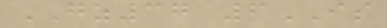GZ37 6IS
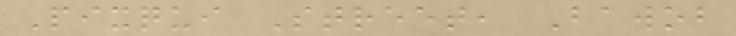Pixqui Street, Bawob
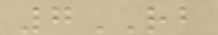7RB
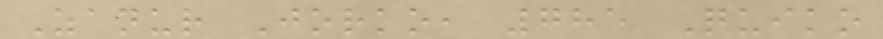Zanur Jorko, 785 Quiko
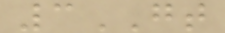3GT
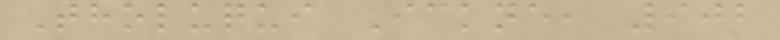Tholuqui Ickne, 902
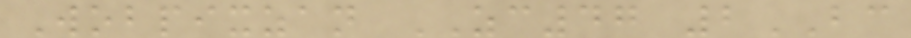Wobpixzan ZC47 2BC
